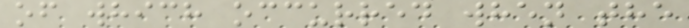of which occurred when the
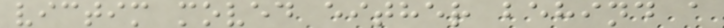victim moved either behind a
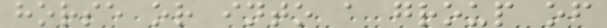horse or into a group of
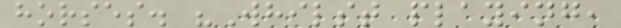horses. "Whilst playing,
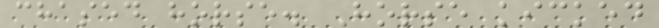chased horse. Horse kicked
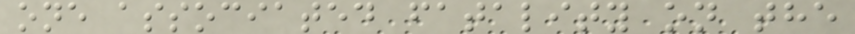one associated fatality on the
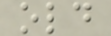old
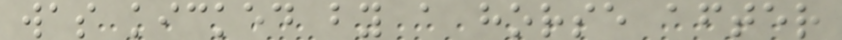was kicked by a horse after
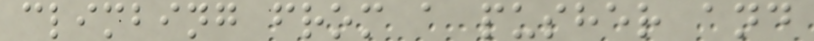climbing from a pusher and
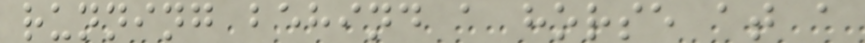running behind a horse at a
